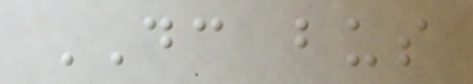DC bus
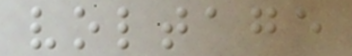voltage
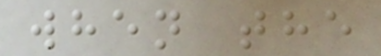when the
